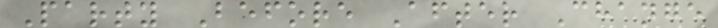Party Before After Change
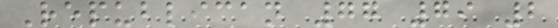Republican 77 79 2
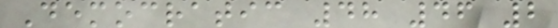Democratic 48 46 2
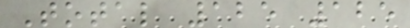Total 125 125
